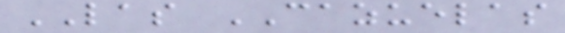LAS CAZUELAS
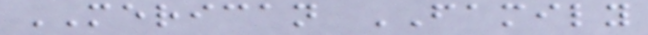MERICAN FAMILY
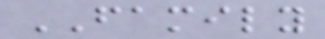FAMILY
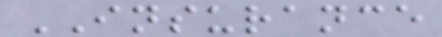INSURANCE
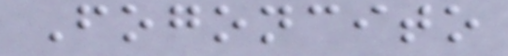Fogoncito
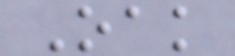Oak
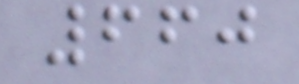660
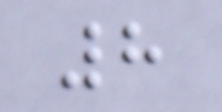8
